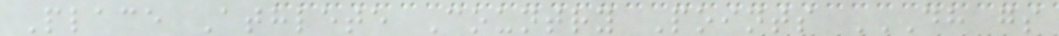Place Athlete Country Points DH GS
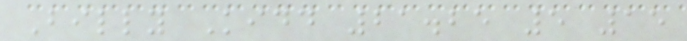Billy Kidd 21.25 5 15
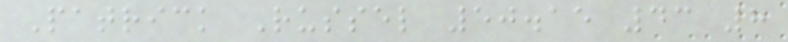Patrick Russel 50.15 43 8
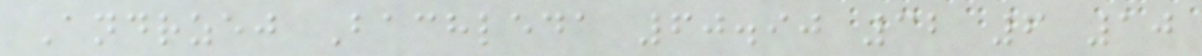Andrzej Bachleda 60.90 32 6 10
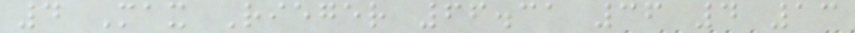4 Max Rieger 66.31 36 4 13
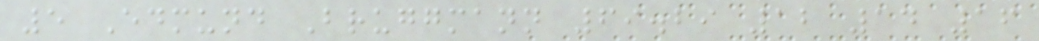5 Edmund Bruggmann 69.29 12 14 16
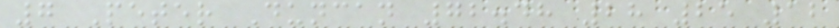7 Peter Duncan 72.48 28 25 12
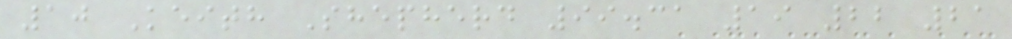10 Keith Shepherd 99.31 19 22 21
